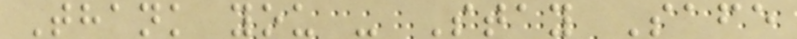Thank you - Stay Safe
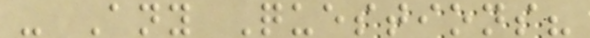- Any Questions?
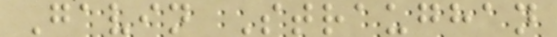Gavin Straughan
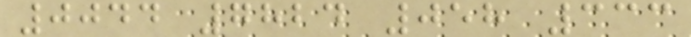0044 7824 058 333
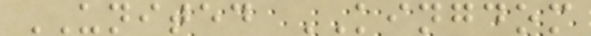UNITED KINGDOM
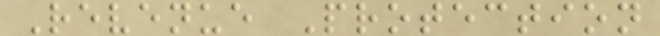Revenue Protection
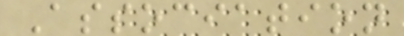Association
